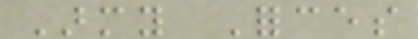Army Forces
